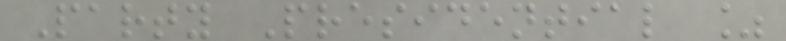Party Presidential %
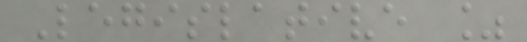Legislative %
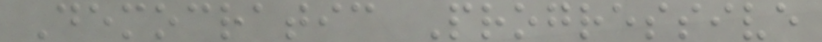Democratic Progressive
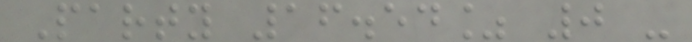Party 16.54% 0 -
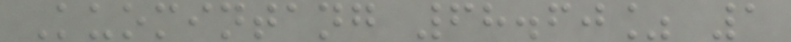Kuomintang 68.60% 1
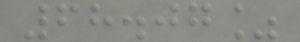68.07%
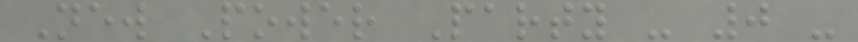New Power Party - 0 -
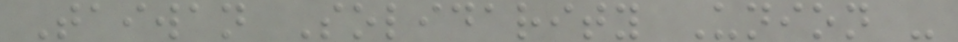Taiwan Solidarity Union -
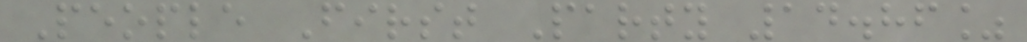People First Party 14.86%
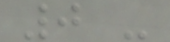0 -
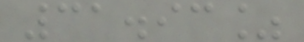31.93%
